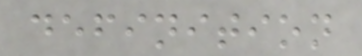definition
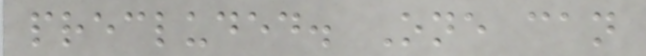precluded. One can
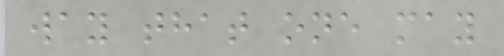way that one may
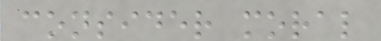consider moral
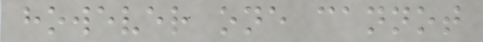however one cannot
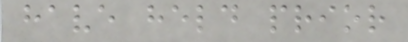have held prior
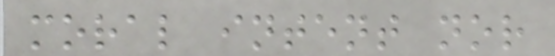moral intent nor
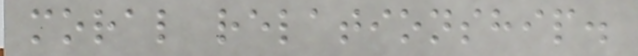moral relationship.
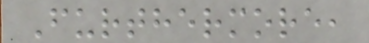Furthermore,
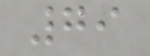79
